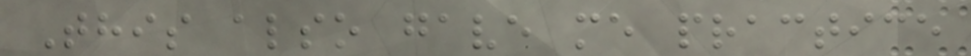This also gave me practice
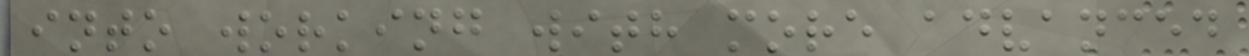into working with more advanced
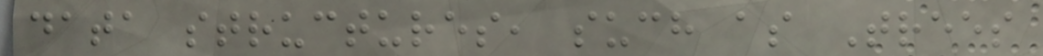data structures, such as Trees
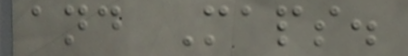and Maps.
